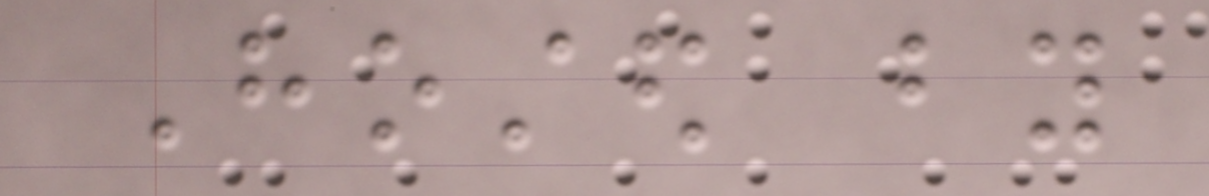Hosted by
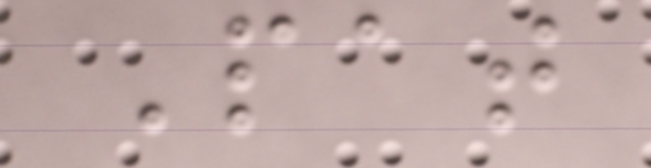Pat
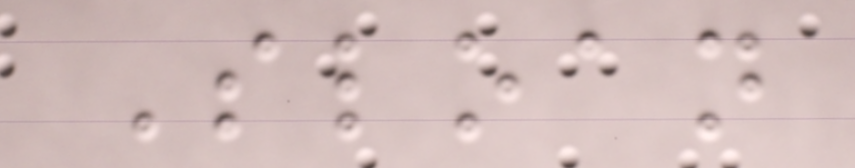Sloan
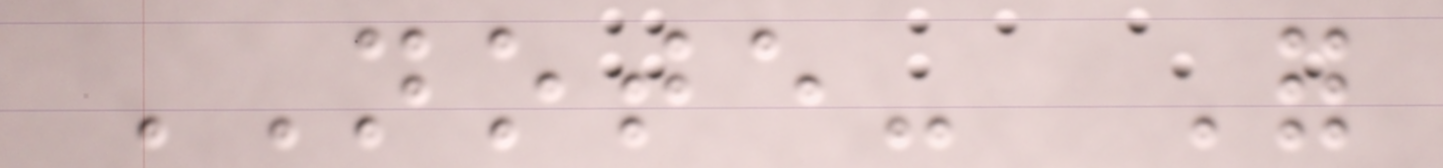NOTE- For
